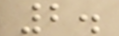2.
